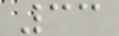33
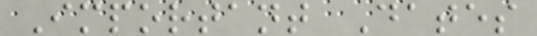Important Dates
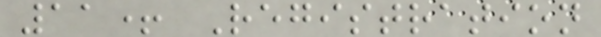11+ Registration
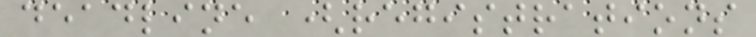deadline (registrations
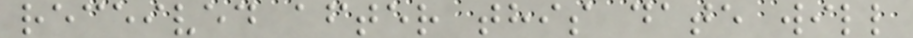received after this date will
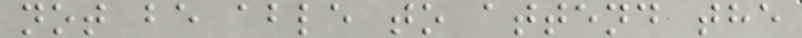not be able to attend the
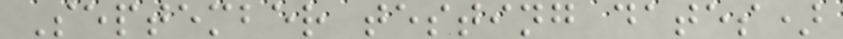September testing dates)
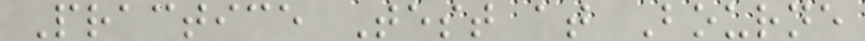Practice Test at Bourne
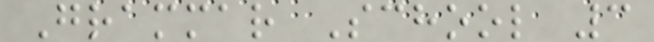Grammar School 3
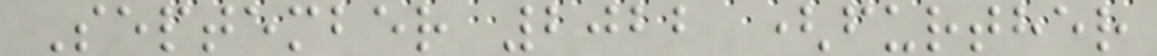September 2022 (further
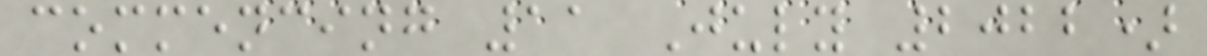commencing 11 July 2022)
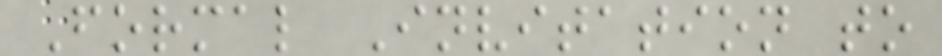Formal Invitation to
